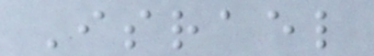Israel
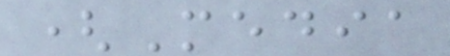(Media
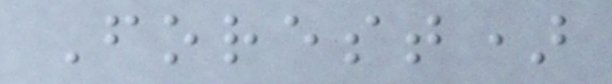Forest)
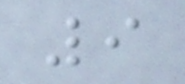9
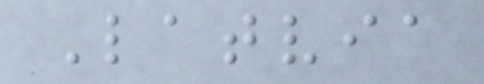Latvia
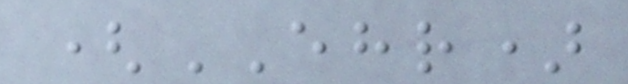(EHR)
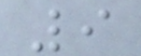9
